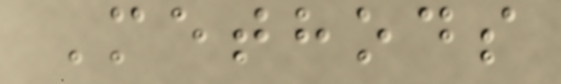Methods
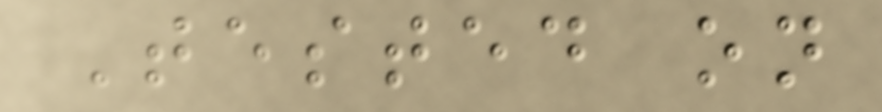Tested on
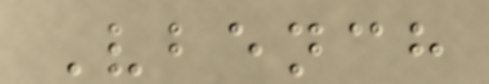Vbench
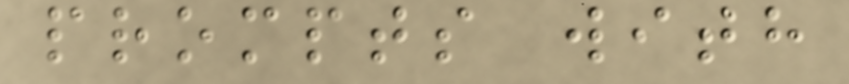prompts with
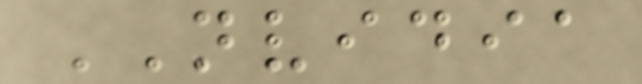NVIDIA
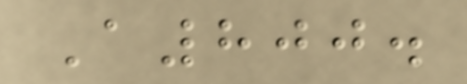A800.
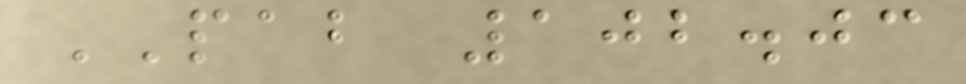PAB 102.03
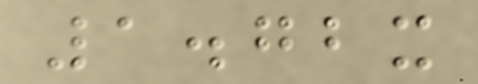1.72x
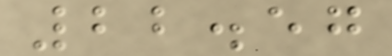22.57
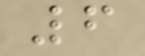6
